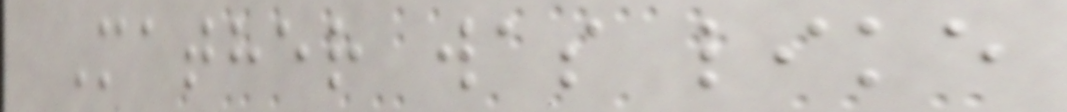Mather was like
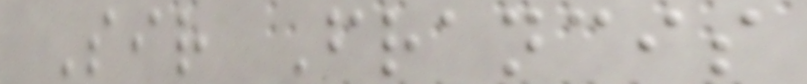Sir Francis
